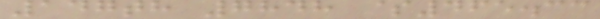147th 7848 $465.33
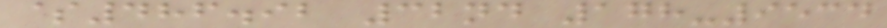$486.92 32nd 178-9534
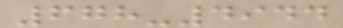678-4944
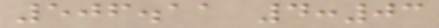506.11 4:03
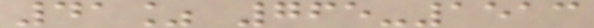41% 765-1513
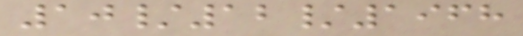10/12/1968
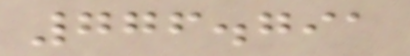776.791
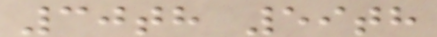30th 59th
